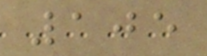105
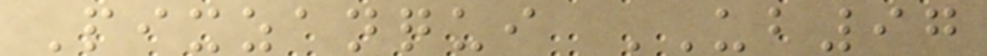Pixzanqui UB97
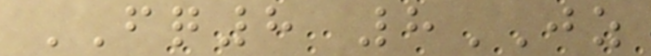FQ8 8JZ
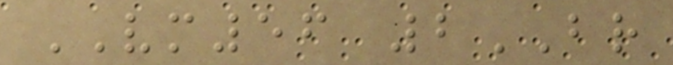VM56 2BR
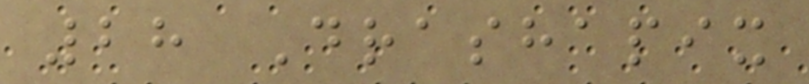28 Drashapix
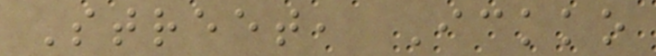Street, Ickko
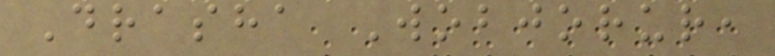Drasha Wobjorur,
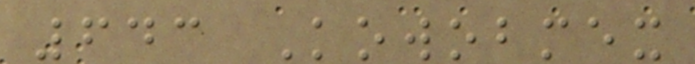643 Kowobmex
